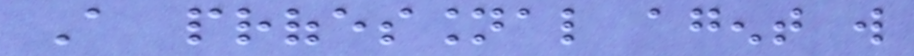A professional agent will
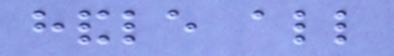handle all
